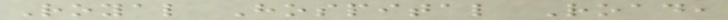Royal Hospital Road,
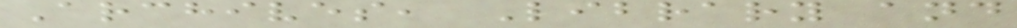Archives, Library and
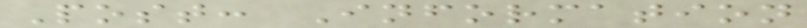Post: Information
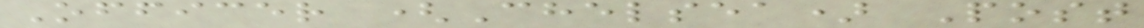Officer (Chelsea) Post
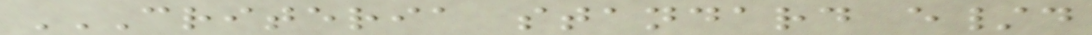CRITERIA STANDARD E/D
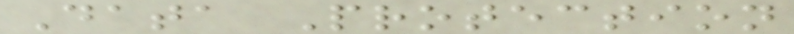Data Protection
